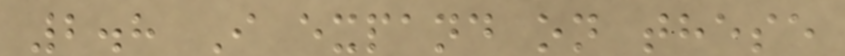2.8 I expand on these
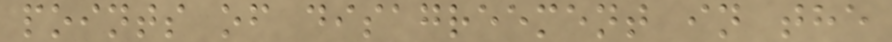points of disagreement in the
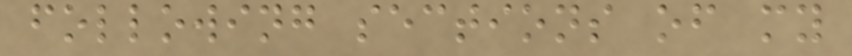following sections of my
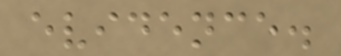evidence.
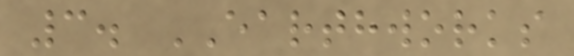3. EARTHWORKS
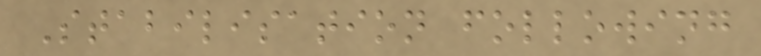Stabilisation following
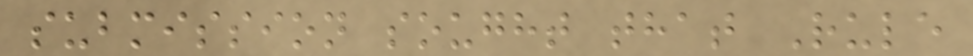submission sought that Rule
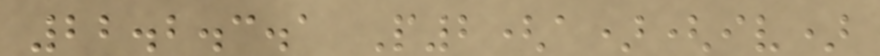22.2.3.1 P2(a)(iv)
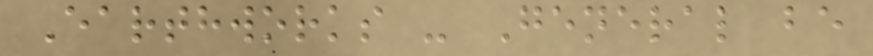Earthworks - General be
